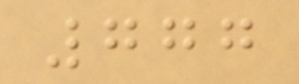777
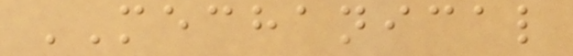MECHANICAL
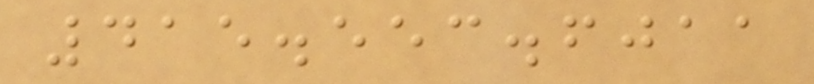415.553.6011
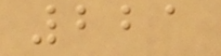221
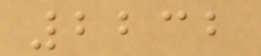2232
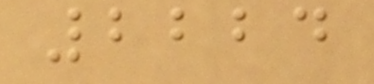2224
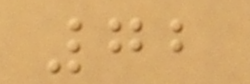72
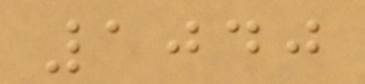1040
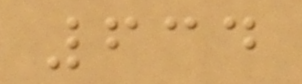634
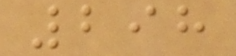298
